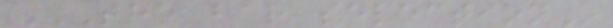THE BAR SELECTION
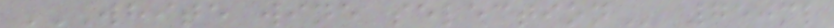WHITE WINE SELECTION 750ml
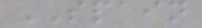SPAIN
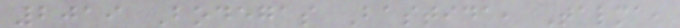2019 Bodegas Bastida, Talma,
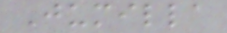Jumilla
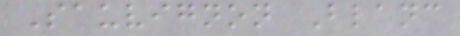Sauvignon Blanc
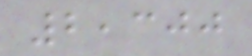2,300
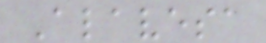Alavesa
